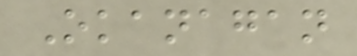Okanagan
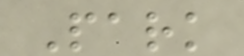Park
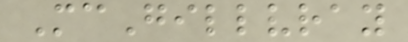McGillvray
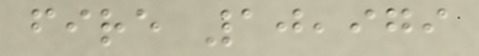fire 10,979
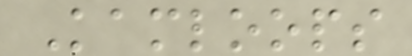Kamloops
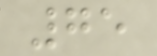75
